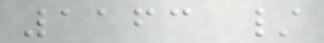1163 /
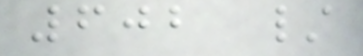602 /
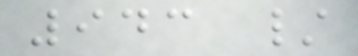943 /
